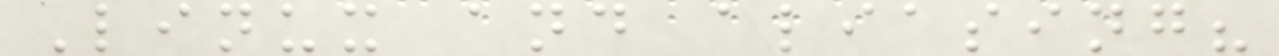Linux and aliasing?
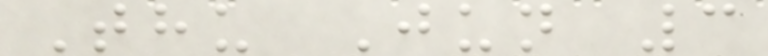Thu Jun 3
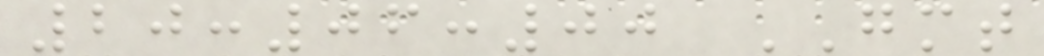20:06:00 GMT
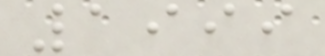1999
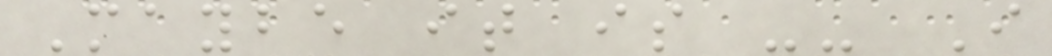Maybe it is -- I
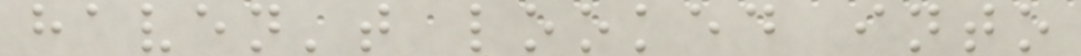haven't looked into
